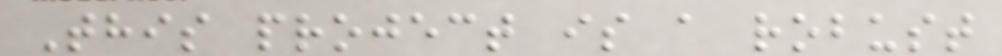This project is a robust
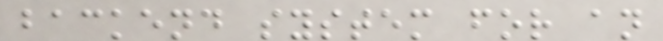backend system for an
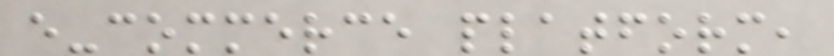e-commerce platform,
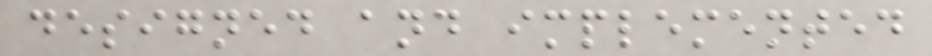designed and implemented
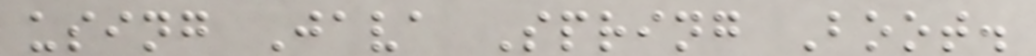using Java Spring Boot.
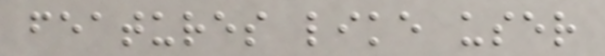features like user
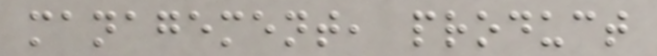management, product
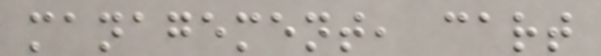management, cart
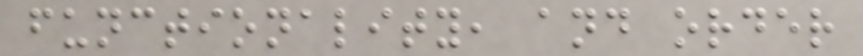functionality, and order
